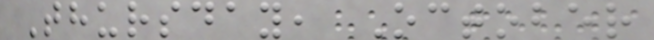Thursday, October
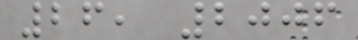26, 2006
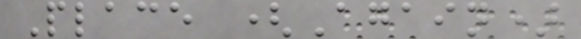Place (Again)
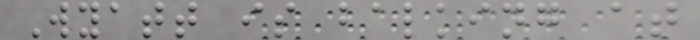Wyatt is balking at
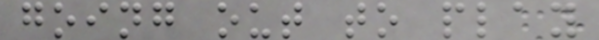going out to play
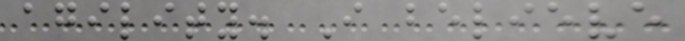agility. I believe
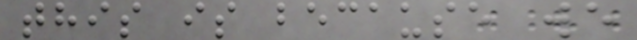this is because we
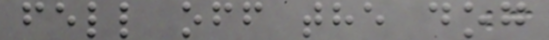fell off the dog
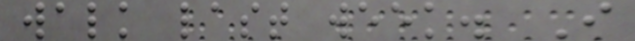walk last week. I
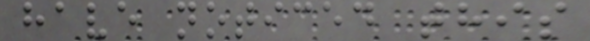have noticed this
